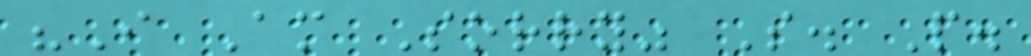"I Am Sorry" S. P.
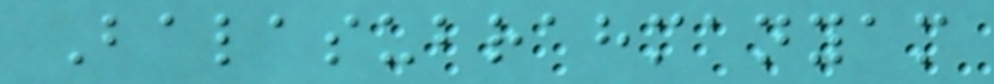Balasubrahmanyam
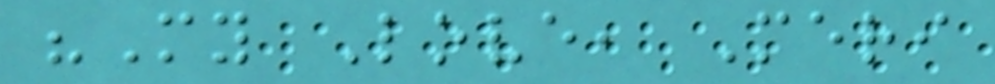"My Love, Meri
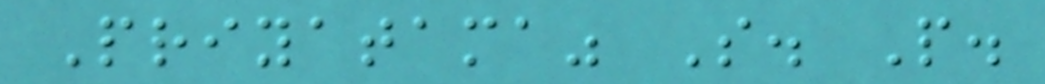Priyatama" S. P.
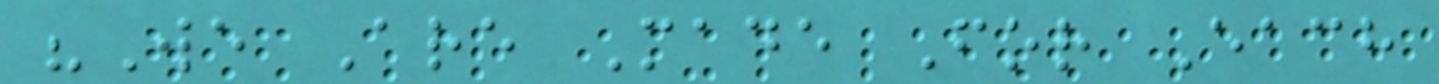"We Are Made For Each
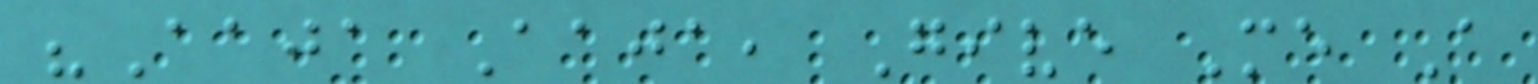"Aaja Aaja, Give Me A
